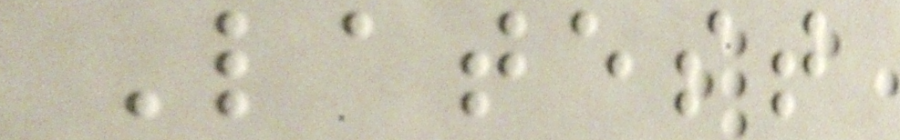Latest
